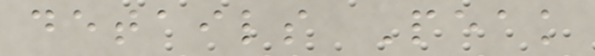details Peak
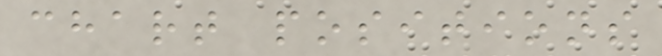chart positions
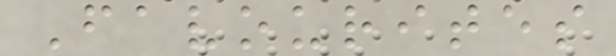Favourites
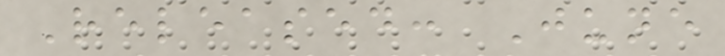Released: June
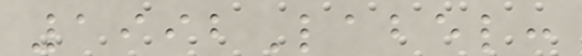1992Label:
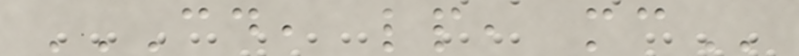CD, LP, MC
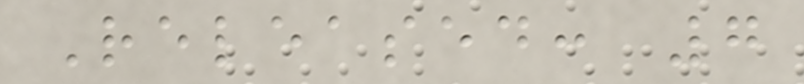Released: 7
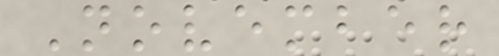November
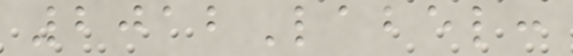2012Label:
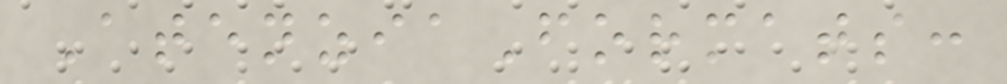AtenziaFormats:
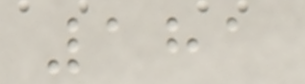181
